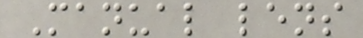Manual lens
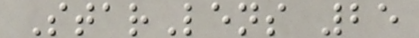StarLens 25
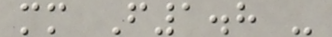mm F1.8 -
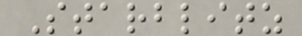Starblitz
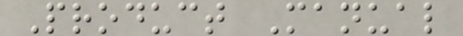Product Manual
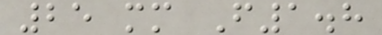25 mm F1.8
